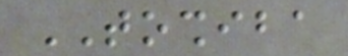TOSHIBA
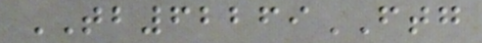TB62269FTG
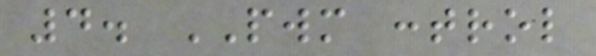4. PWM control
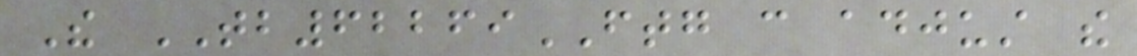The TB62269FTG can adjust the
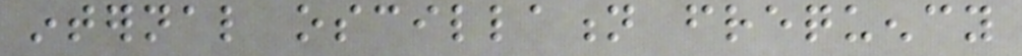internal oscillation frequency
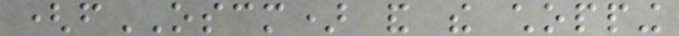(fOSCM) and the chopping
